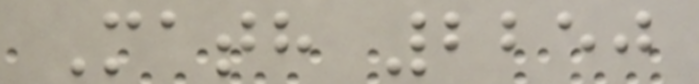Math 2250
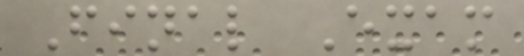Final Exam
